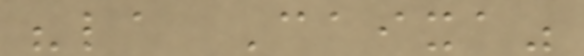"la Caixa"
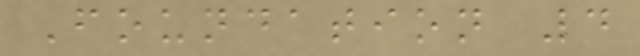Foundation 4
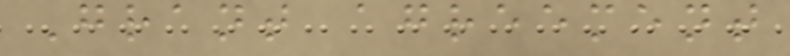Grant agreement
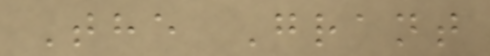The Grant
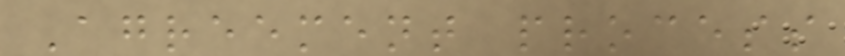Agreement process
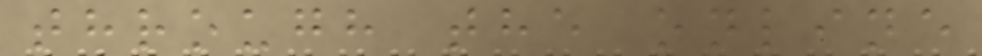through the online
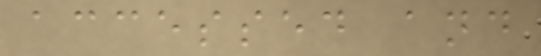accessed and
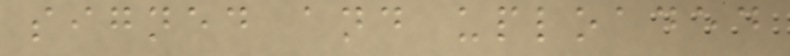signed and uploaded
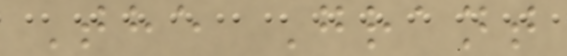The Grant
